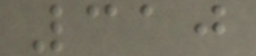310
